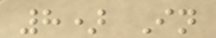8) In
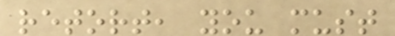retort, you must
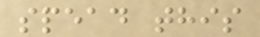spead this
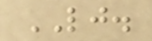LJ.
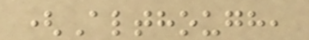(Although,
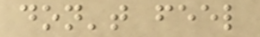don't feel
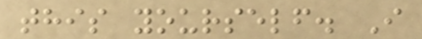this yourself. I
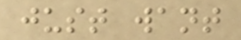just want
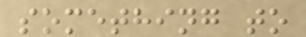something to
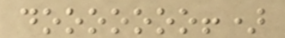dooooooo!)
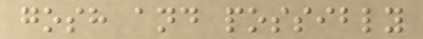gosh and possibly
